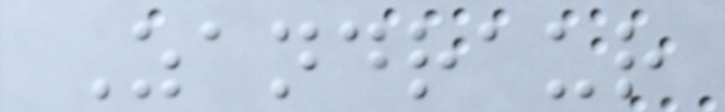Zandraur
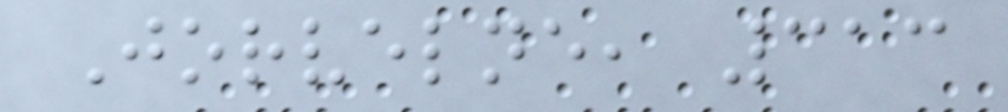Jorvelne, 313
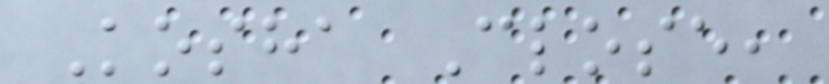Kosha Close,
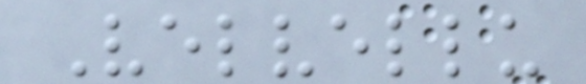Velvellu
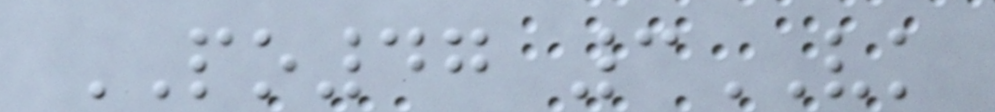PO47 3VK
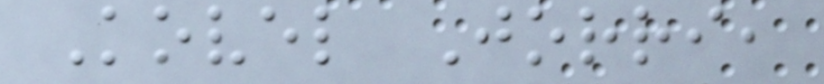Kovel Jorri,
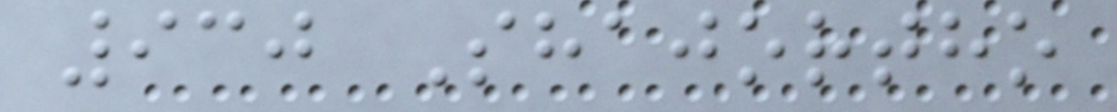930 Shajortho
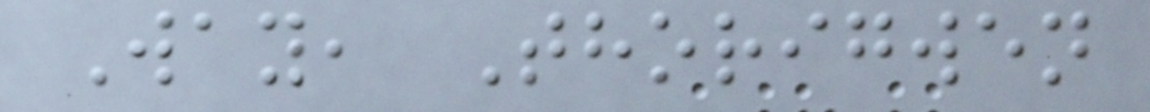Way, Thorigwen
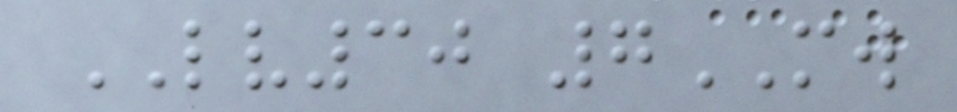LV30 7MW
